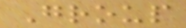Group
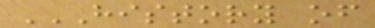HISTORY OF
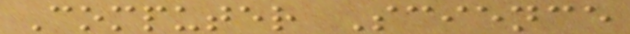Computer Science
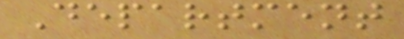Department
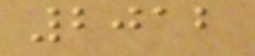2012
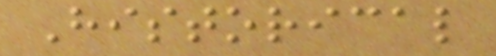Historical
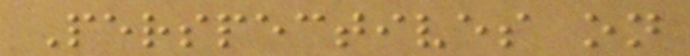Perspectives on
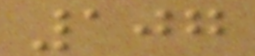107
